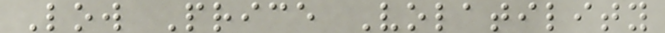Low Price Volatility
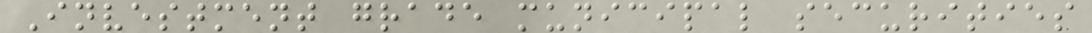Investment grade municipal securities
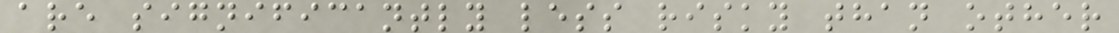are significantly less risky than other
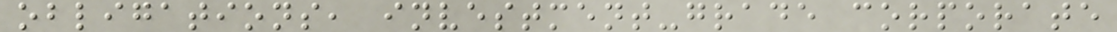obligations, investment-grade corporate
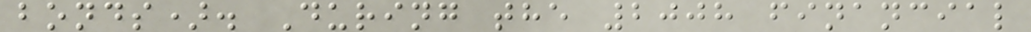bonds). During the 2008 financial
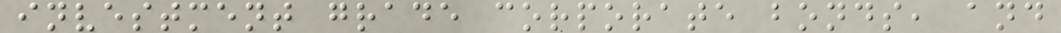investment grade corporate bonds, and
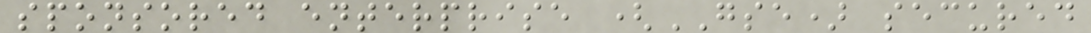sponsored enterprise (GSE) secured
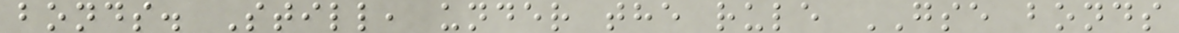bonds. Still, under the rule GSE bonds
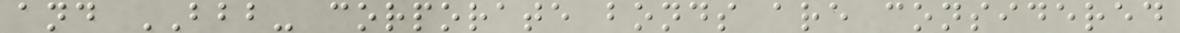and BBB- corporate bonds are considered
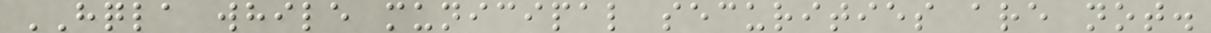HQLA while municipal securities are not.
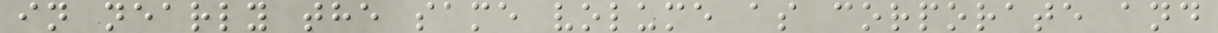in nearly the same volume as corporate and
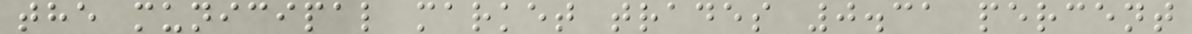the municipal market trades 0.31 percent
